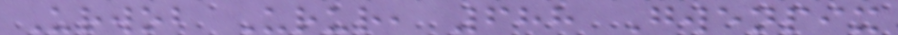Urwob Urur, 688 Gwenpix
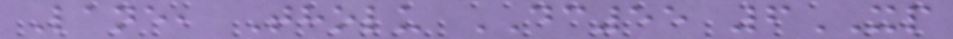Lane, Tholu DC55 6XP
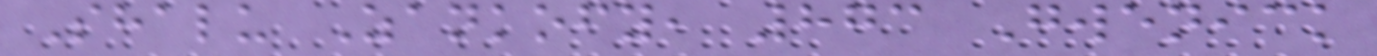Shalu Zankofy, 873 Gwenick
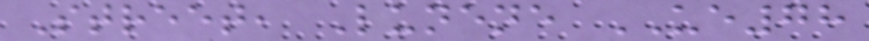Street, Lunene UE78
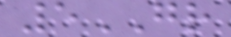5GR
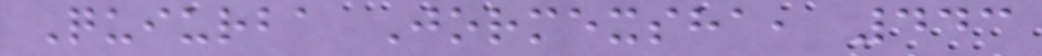Quiurba Jormexsha, 443
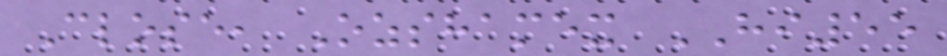Close, Ozshamex HI55
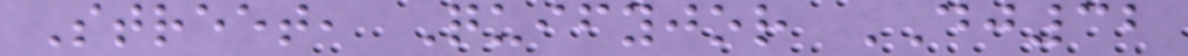Street, Quifyjor DJ32
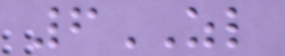6ZL
